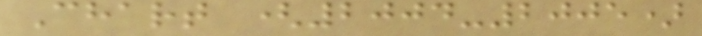Chart (2004-2005)
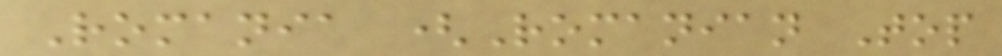Romania (Romanian Top
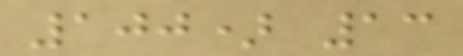100) 13
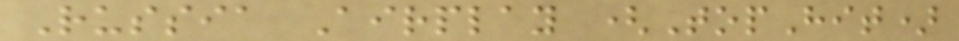Russia Airplay (TopHit)
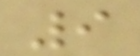9
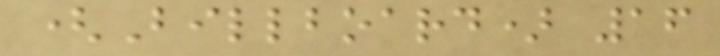(Billboard) 16
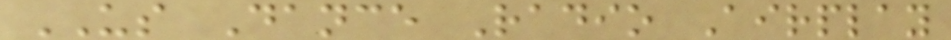US Dance Radio Airplay
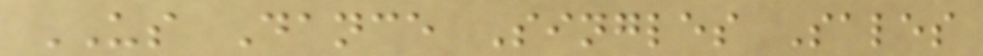US Dance Singles Sales
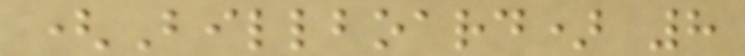(Billboard) 8
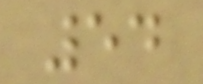54
